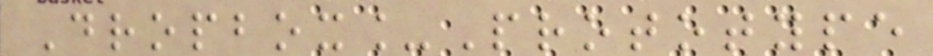Dropbox_Prototype
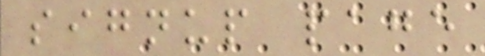signup page
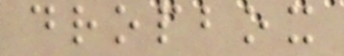dropbox
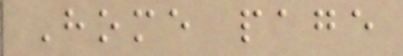Home page
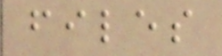files
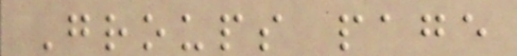Groups page
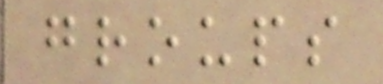groups
